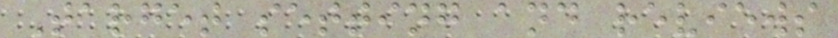Target setting and reviews
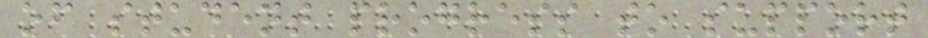of student progress to support
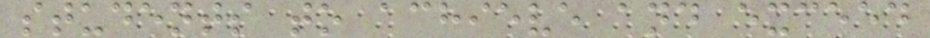students to achieve and exceed
